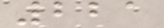221
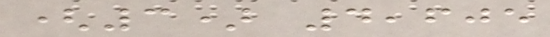(3) 4,605
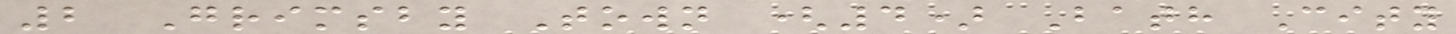2 Grimsby Town (4) Bath City
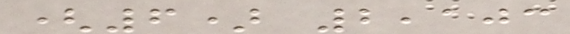(6) 2,103
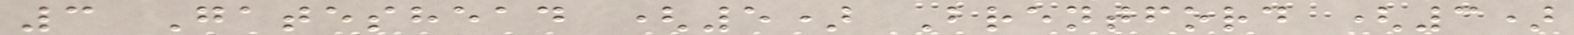3 Gateshead (5) Brentford (3)
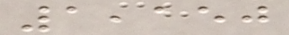1,150
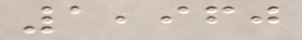1,960
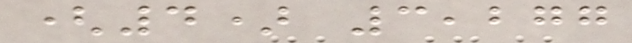(4) 3,277
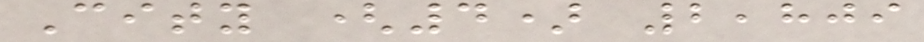City (4) 2,809
